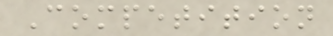Competition
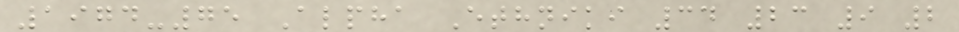1974-75 Alpha Ethniki 34 23 9 2
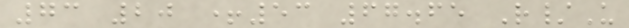73 20 +53 67.65 R/U
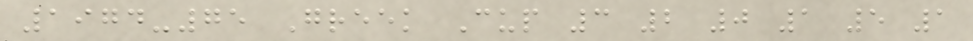1974-75 Greek Cup 3 2 0 1 5 1
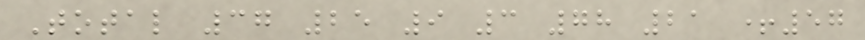Total 37 25 9 3 78 21 +57
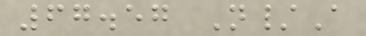67.57 N/A
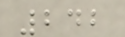242
